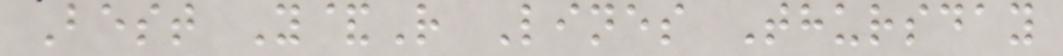Best Y&R Lines Thursday
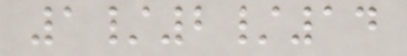1/2/14
